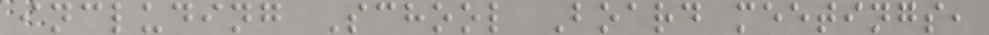including School Board meetings,
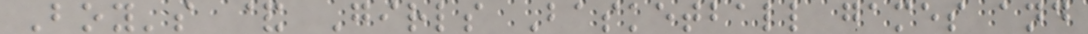Boy's & Girls Basketball games and
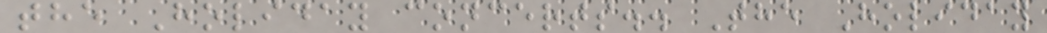the Holiday concerts.. The Holiday
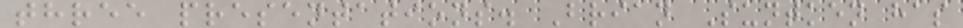three presentations. Brian Suntken has
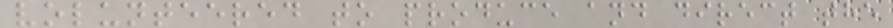volunteered to produce and direct the
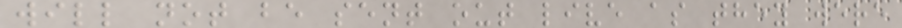will not be sent out live as they were
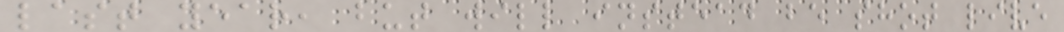last year, but will instead be shot live
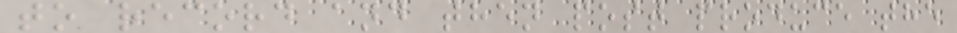to record and then post produce the
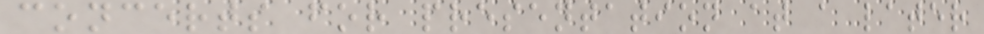concerts for presentation at a later
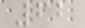62
